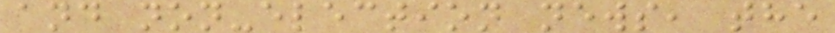and non-election news, the
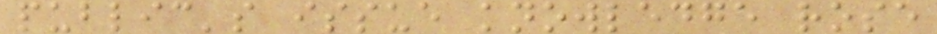public's issue knowledge rose
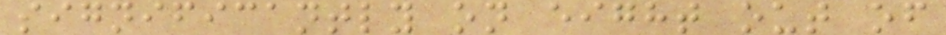significantly on eight out of
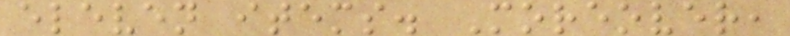eleven items. Moreover,
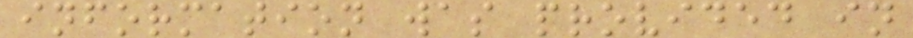information was provided in
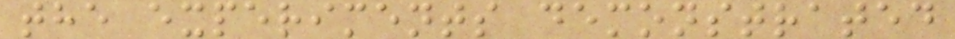the experiments demonstrated
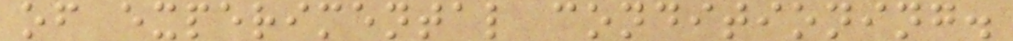of experimental conditioning.
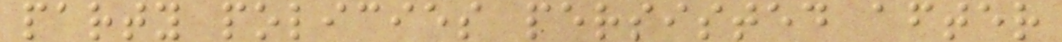party policies persisted after
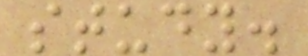study.
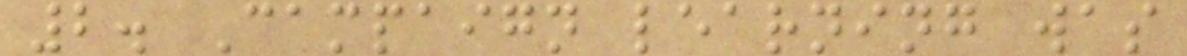2. Campaign learning was
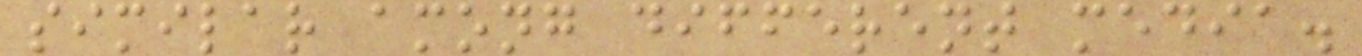similar among different media.
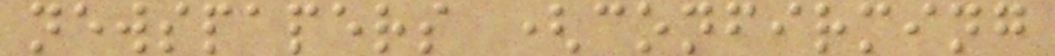newspapers (confirming
